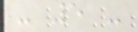- 5 -
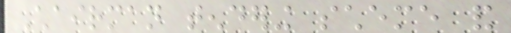Chairman tendering scheme and
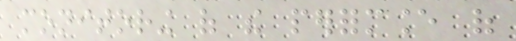monitoring of the performance of
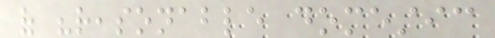of "reasonable domestic
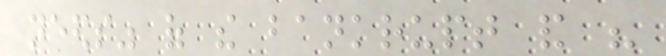needs" of the bankrupt and his
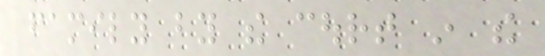family by the court in the
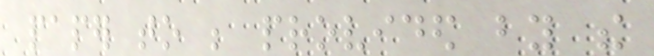paper to be provided by the
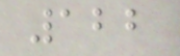122
